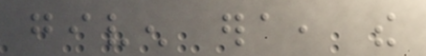given era, the
